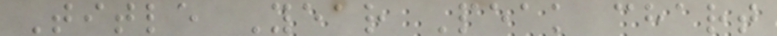Title Year Peak chart
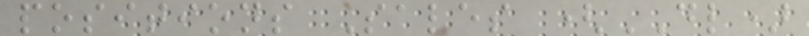positions Sales (DL)
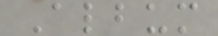Album
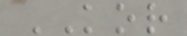KOR
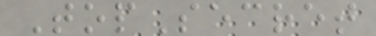TopSecret
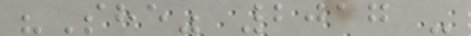"She" 2017 -
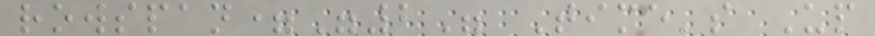rowspan="2" Time's Up
